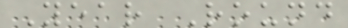Year Round
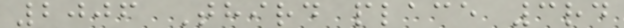2006 Third place 3rd
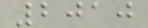2010
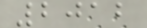2012
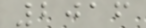2016
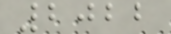2022
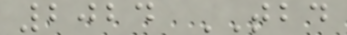2024 TBD
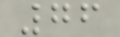76
